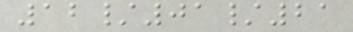12/01/21
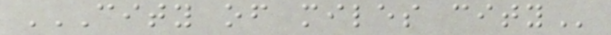CITY OF MILES CITY
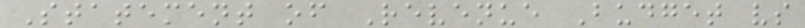Statement of Revenue Budget vs
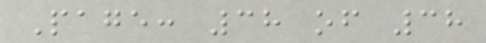Page: 38 of 38
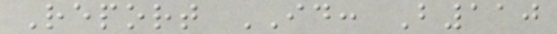Report ID: B110
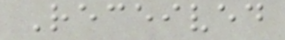Received
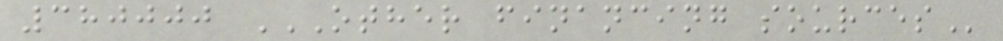380000 OTHER FINANCING SOURCES
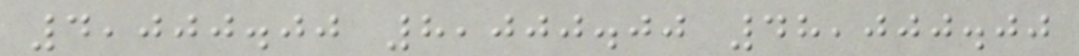4,000.00 8,000.00 48,000.00
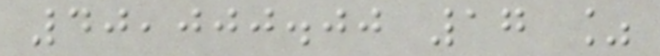40,000.00 17 %
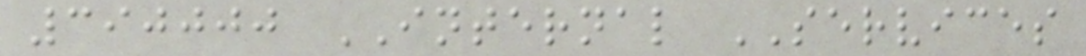390000 INTERNAL SERVICES
